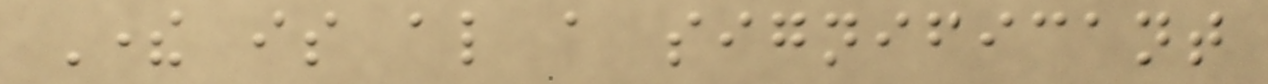There is also a significant
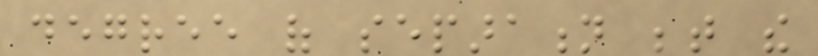degree of separation between the
